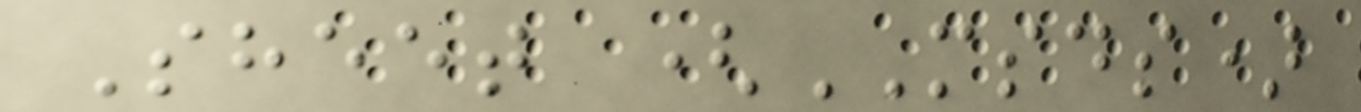Sheet (MSDS)
